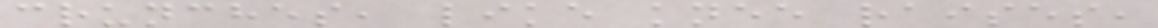crunches, like knee raises,
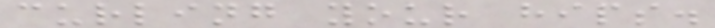curling your hips.
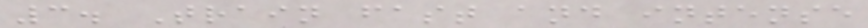3. Train fast and intense
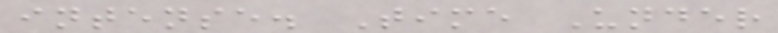intense. Time Under
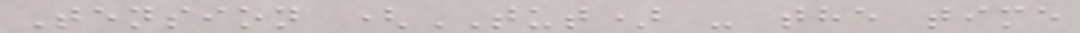Tension (TUT) - the time
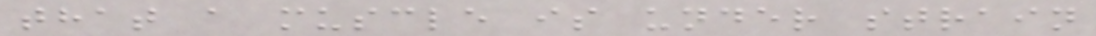that a muscle is under strain
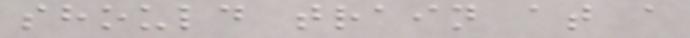should train at a
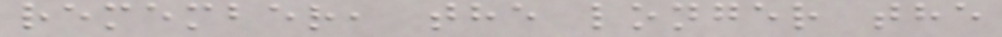remember, the longer the
